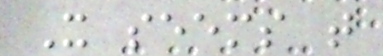It seems that
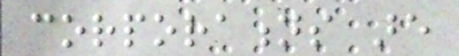corporations are
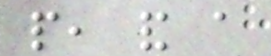people, and a
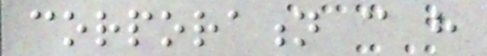corporation can have
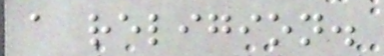a religion.
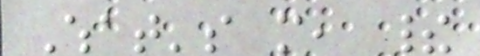What's more, their
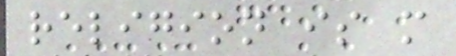religion is more
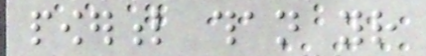powerful than your
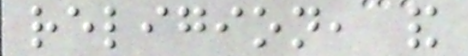religion, and
